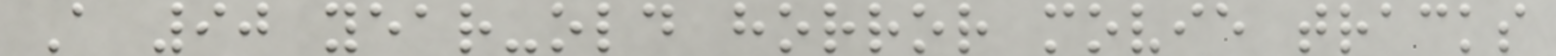A 90 year-old horror movie tracks
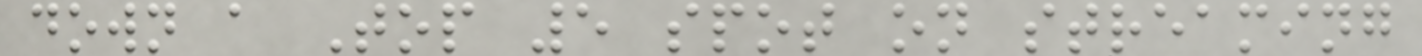down a Top 5 spot on streaming
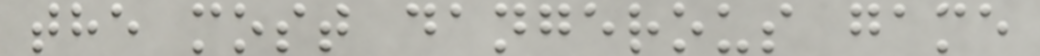the most dangerous game
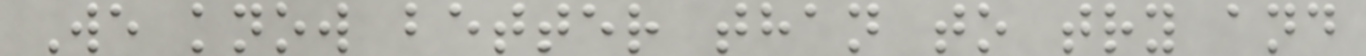We know better than to try and
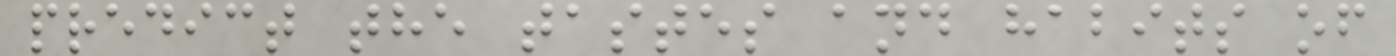predict the tastes and habits of
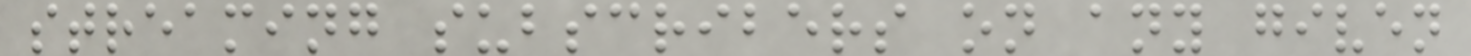streaming subscribers on any given
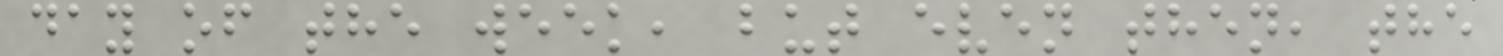day of the week, but even then, the
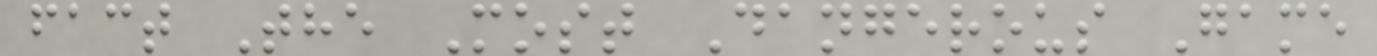fact The Most Dangerous Game
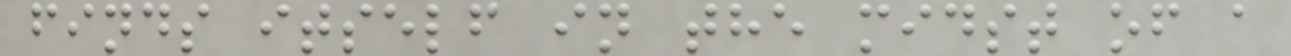finds itself in the midst of a
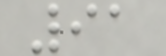91
